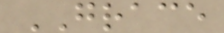GRACE
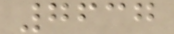7637
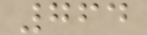764
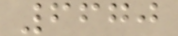6670
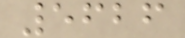5626
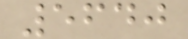5640
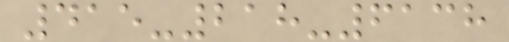415-218-6138
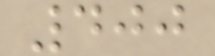400
